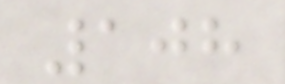108
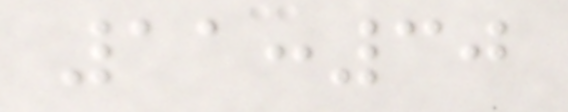11:30
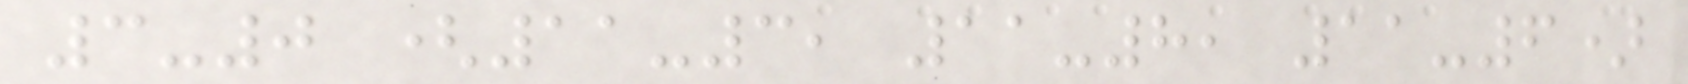3-0 (11-3, 11-8, 11-6)
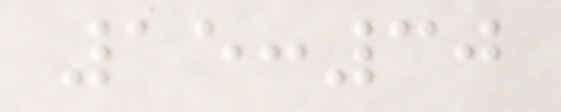15:30
